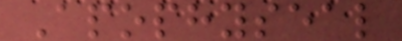Apophyseal
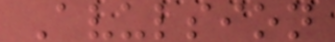Avulsion
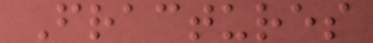Fractures
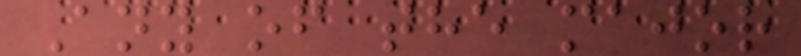Any of the major
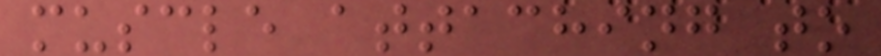muscle attaching to
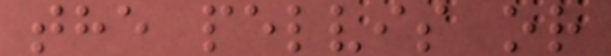the pelvis or
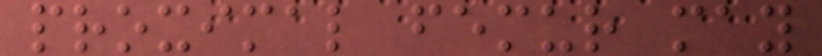proximal femur may
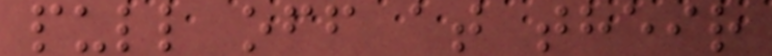pull off at their
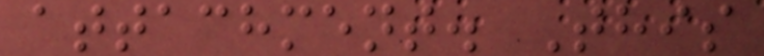attachment. This
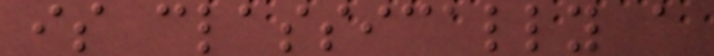is classically a
